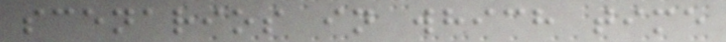scenarios in which time
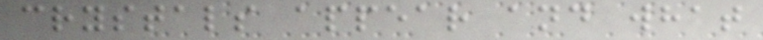crystals appear and what
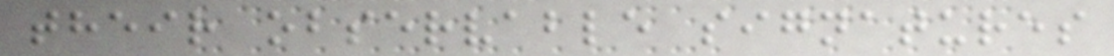their observable signatures
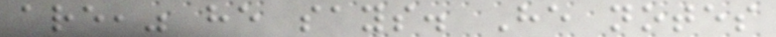are," he says. He notes
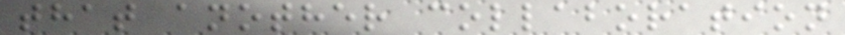that another collaboration
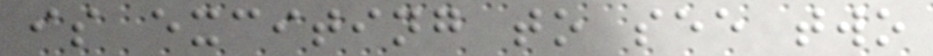is exciting to see two
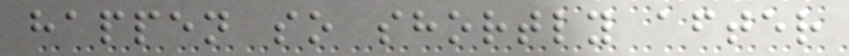happen so shortly after
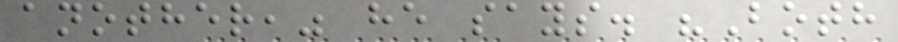another," he says. "Both
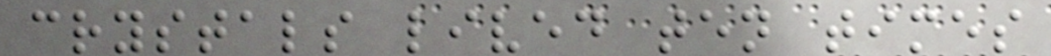crystals lived ten times
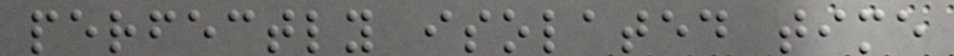perfectly isolated time
